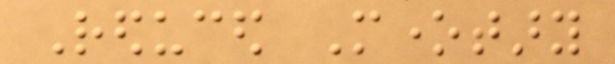Reduced Monetary
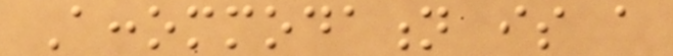Accommodation is a
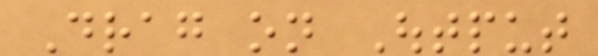Drag on Output
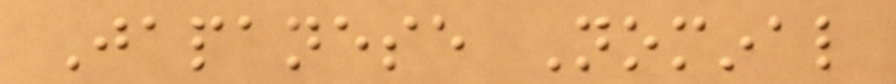Japanese Nominal
